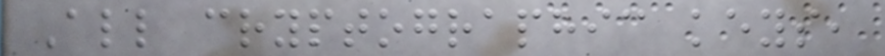All cryptographic keys,
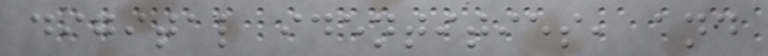digital identities, and
